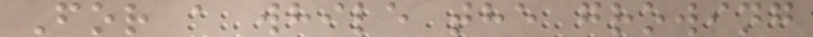For a while the growing
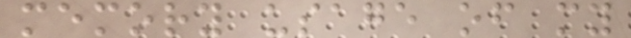memory usage of my
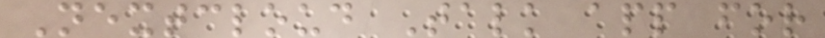Nextcloud Talk app for
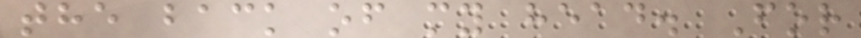the back of my head. For
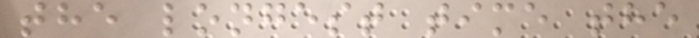the longest time the
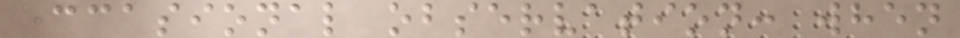occasional observation: when
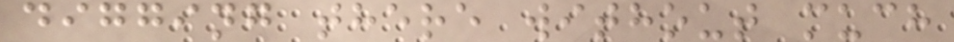digging there without much
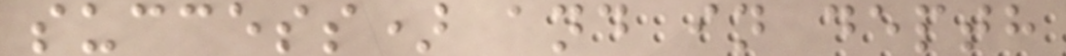success) and in depth
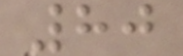80
